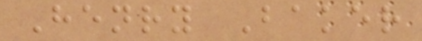Henry Baker
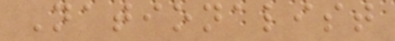Nationalist
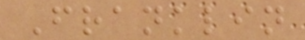Franklin
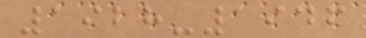1928-1946
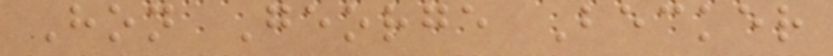Hon George Becker
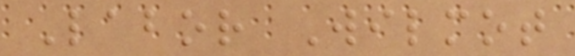Labor Wilmot
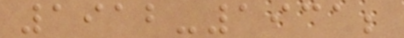1912-1931;
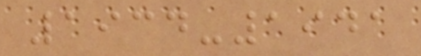1934-1941
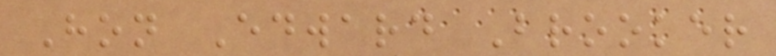Hon Edward Brooker
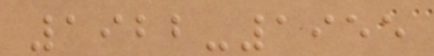1922-1955
